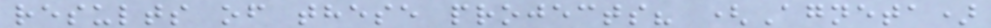results of these projects? (Agneta)
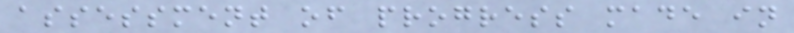assessment of progress made in
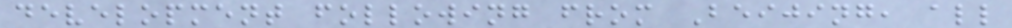development following from Beijing, all
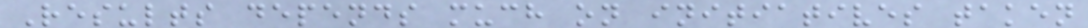Results depends much on initiatives taken
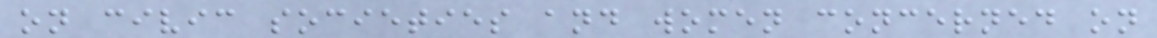on civic societies and women concerned on
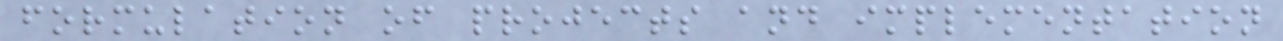formulation of projects and implementation
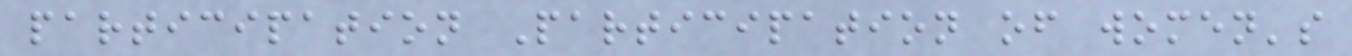participation Participation of women's
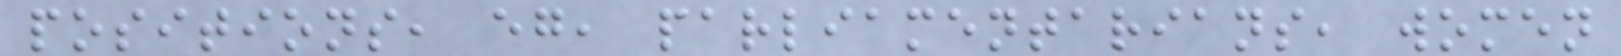positions, eg, parliamentarians, women
